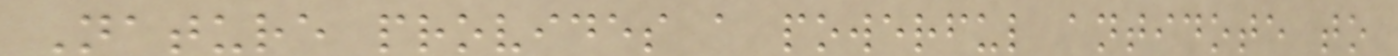Nature provides a powerful antidote to
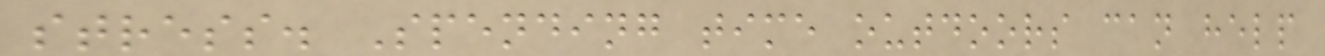stress. Spending time outdoors can help
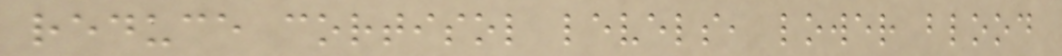reduce cortisol levels, lower blood
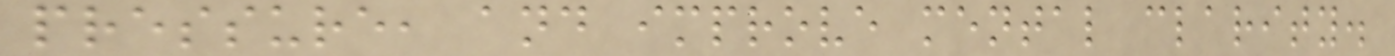pressure, and improve mental clarity.
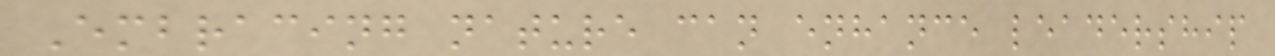Embracing nature can enhance leadership
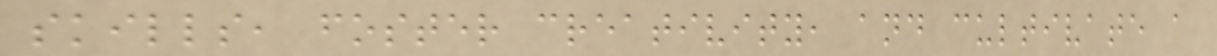skills, foster creativity, and cultivate a
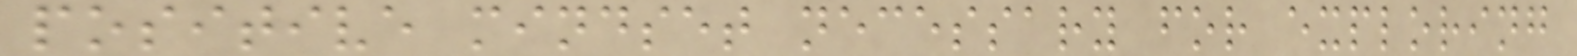positive mindset necessary for exploring
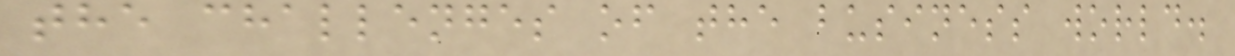the challenges of the business world.
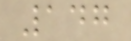147
